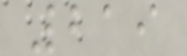219
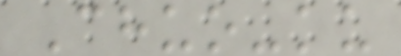Chuo-ku
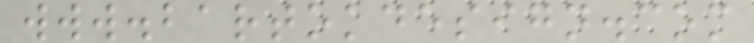www.bartokdesign.com
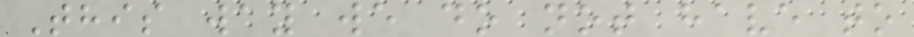This way we do not have to
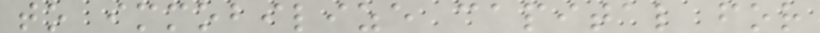to immobilize capital for
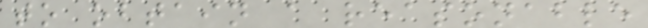to obtain a reasonable
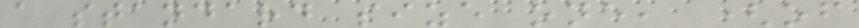a standard size one, (of
